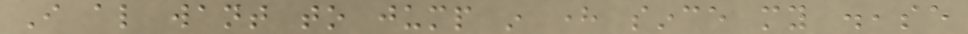I also want to jump in here since my disease
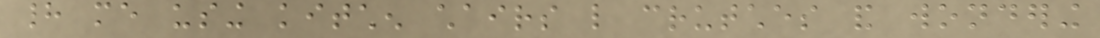had me using kitchen chairs like crutches and wondering
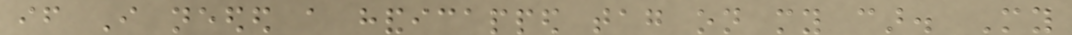if I needed a handicapped tag on my car. My
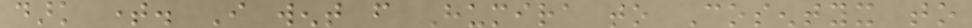dark time. I went from Humira to Cosentyx to
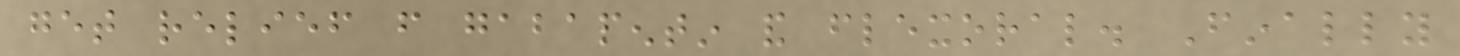get relief from gabapentin and flexoral. Finally
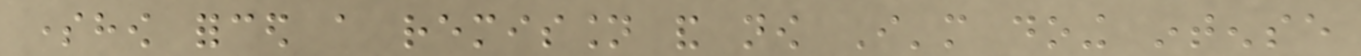somehow forced a remission and now I'm doing intense
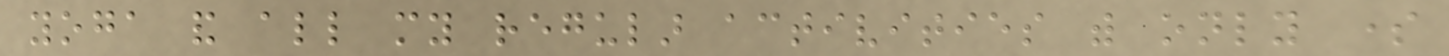yoga and all my regular activities with only some
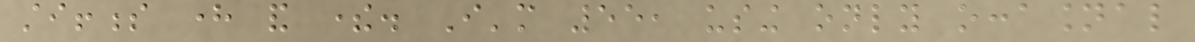stiffness here and there. I'm 55, using only occasional
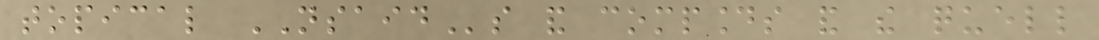topical NSAIDs and compounds and the quell
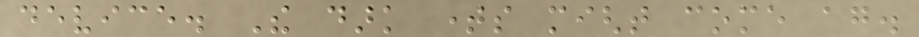device. The dark times might come again.
